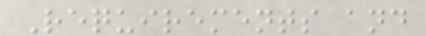Requirements and
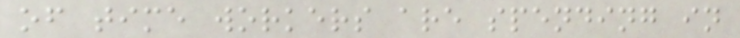of time workers are spending in
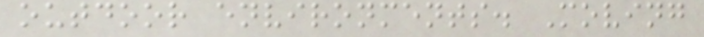outdoor environments. Moving
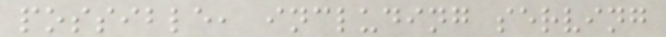possible, including serving
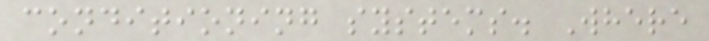conditioning systems. Where
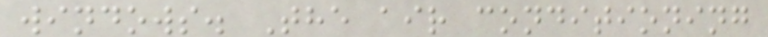windows. The air conditioning
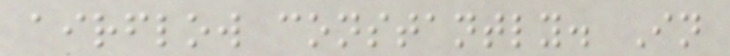airflow constantly. In
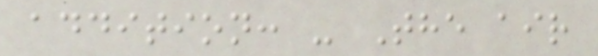addition: - The air
